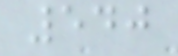540
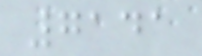7141
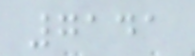7141
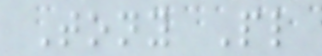Tony Pl
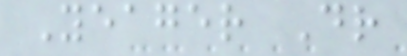Yeager Dr
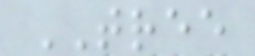TREE
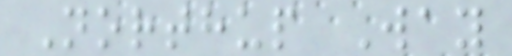Northup Way
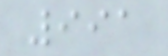991
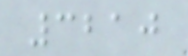3210
